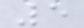5
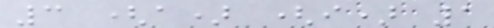3 (a) (i) 1
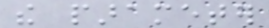the parameter
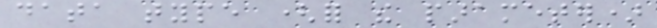data type (for the parameter)
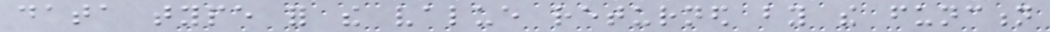data type for the value returned by the function
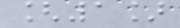[1]
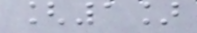[1]
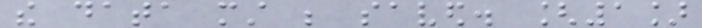the data must be saved. [1]
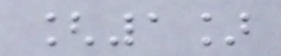[1]
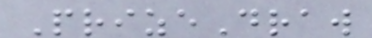PrizeDraw
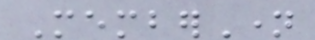MemberName
